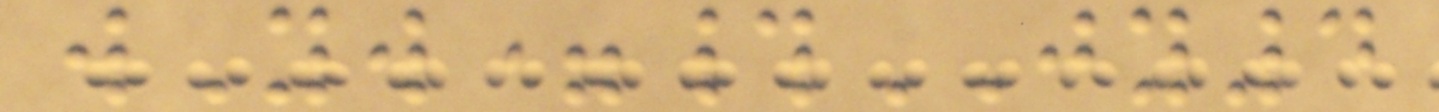wYw=#JY4
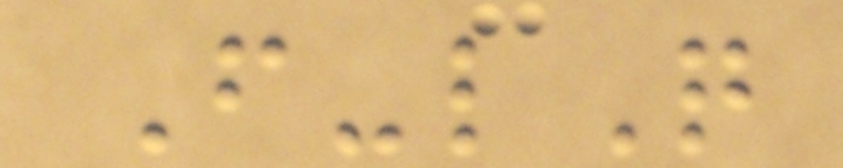F-lQ
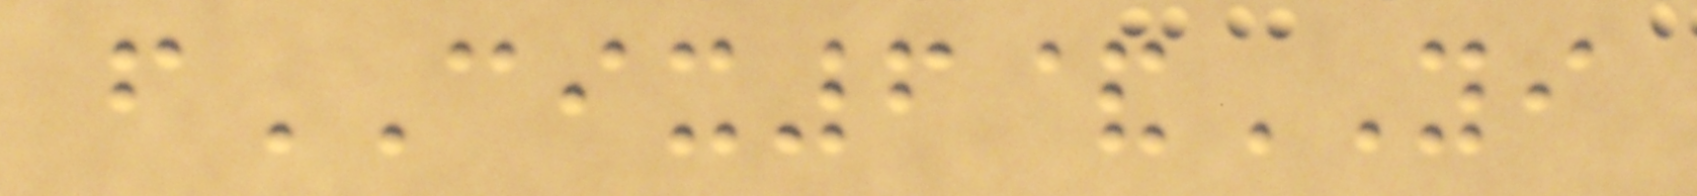fCIX6&YI
